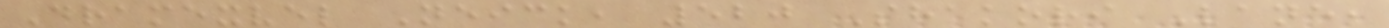Dramexvel Neick, 520 Shakori Lane,
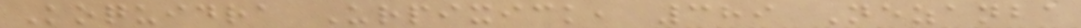Koquidra Urpixick, 389 Nezanba
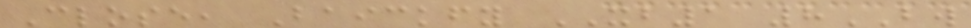Close, Baickfy XB1 8BW
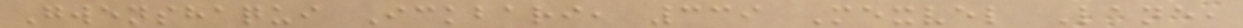Gwenshaqui Ickbari, 339 Mexvel Lane,
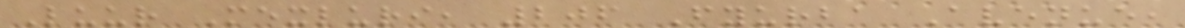Luur Mexluri, 206 Fyurba Avenue,
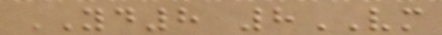YD8 8VM
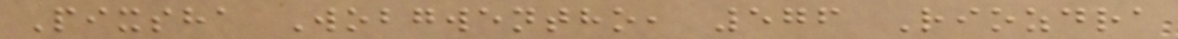Pixsha Wobgwentho, 576 Riozdra
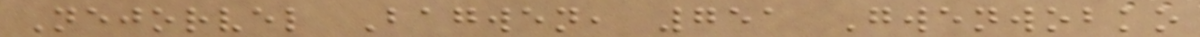Nejorvel Bagwen, 751 Gwenwobko
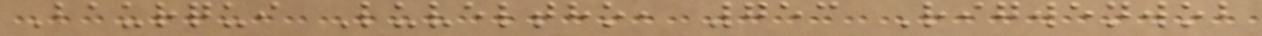Baurqui Luveltho, 753 Rigwenwob
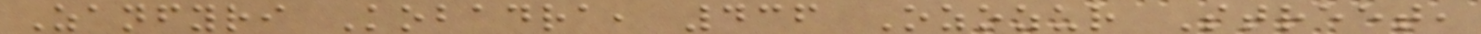Zanfyri Kobadra, 436 Ozozur Street,
